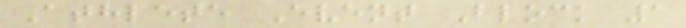Athlete Event Block 1
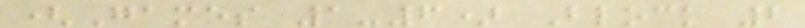(Games 1-6) Block 2
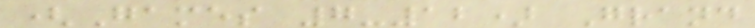(Games 7-12) Grand
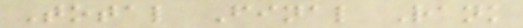Total Final Rank
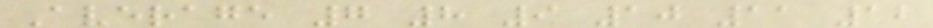Average 7 8 9 10 11 12
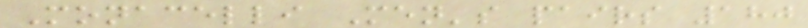Monacelli Men's pairs 180
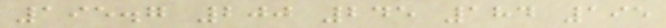195.7 200 245 184 195
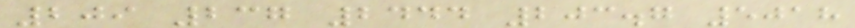209 237 2444 203.7 5018
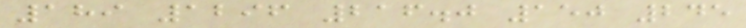189 1296 216.0 150 245
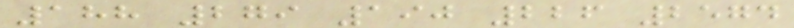188 279 190 226 2574
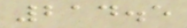214.5
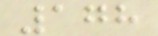178
